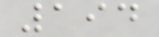194
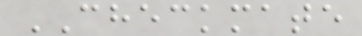CHECKMATE
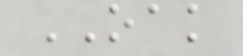OAK
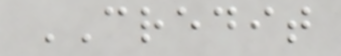CREDIT
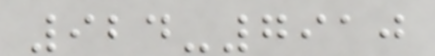924-7910
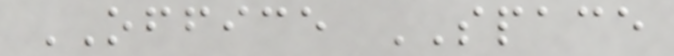OFFICE SPACE
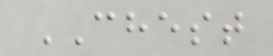CHEST
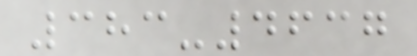383-4637
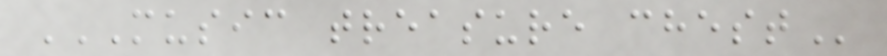MUSIC TREASURE CHEST
